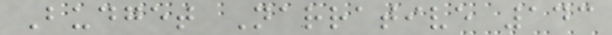Budget Narrative 143
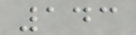143
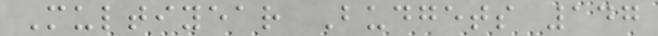Multiyear Budgets 147
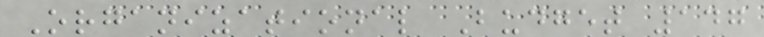Organizational Budget 147
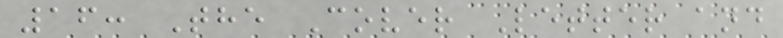16: The Cover Letter and
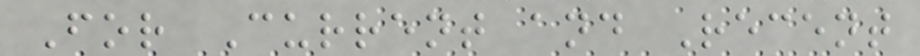For Current and Recent
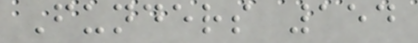Funders 154
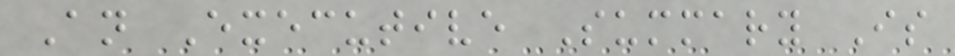An Executive Summary Is
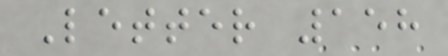Letter 158
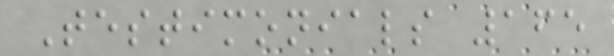Testimonials 165
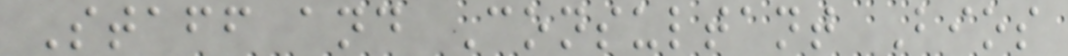Staff and Consultant Bios
